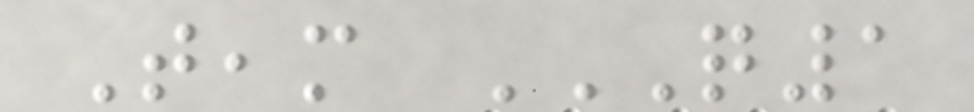Team Q1
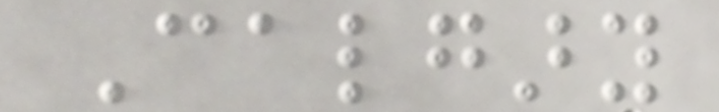Calgary
